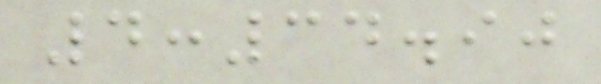4:34.90
